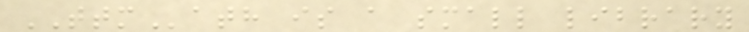TTMath is a small library
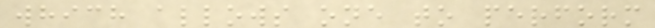which allows one to perform
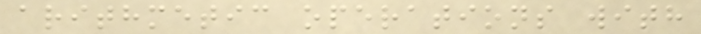arithmetic operations with
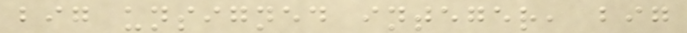big unsigned integer, big
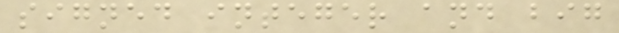signed integer and big
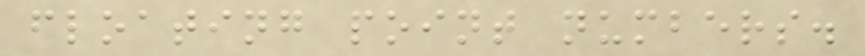floating point numbers.
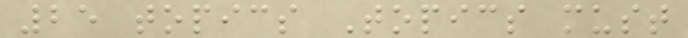25 topics Topics must
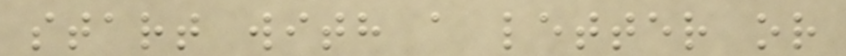start with a letter or
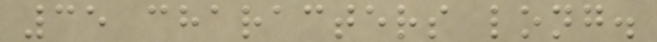35 characters long.
